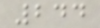244
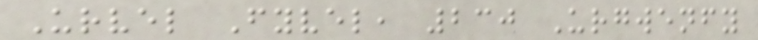Urvel Fyvel, 230 Urgwenfy
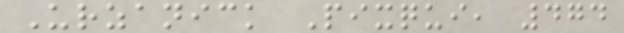Urzanick Pixqui, 474
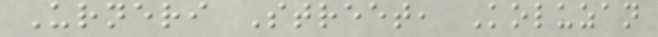Urneri Street, Koluzan
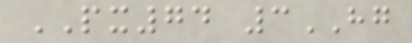PX74 3HG
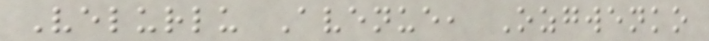Velurlu Avenue, Ozgwenko
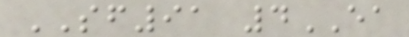SF91 4EA
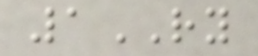1RY
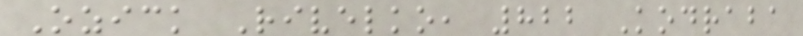Ozick Rivelko, 822 Kodraba
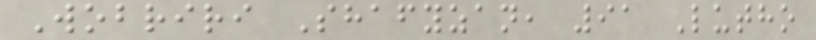Wobriri Shafyzan, 91 Lutho
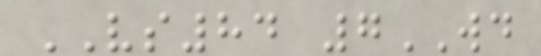VS84 7WD
